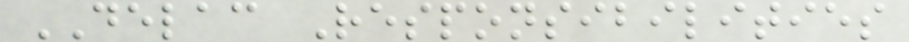DELAC Responsibilities
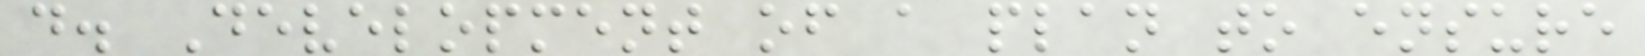d. Development of a plan to ensure
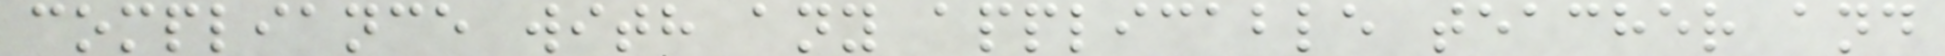compliance with any applicable teacher and
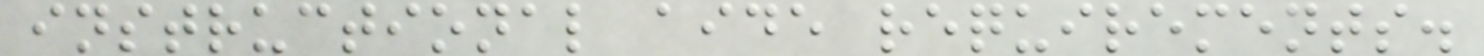instructional aide requirements.
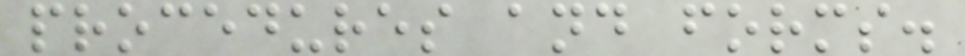procedures and forms.
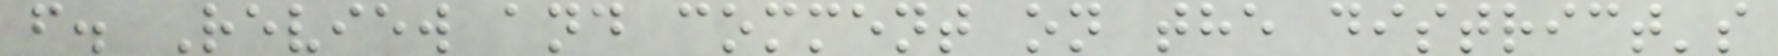f. Review and comment on the district's
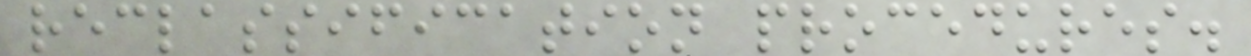reclassification procedures.
